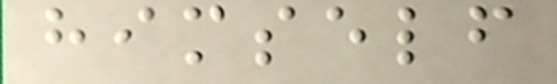himself
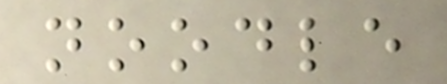noodle
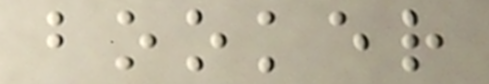booker
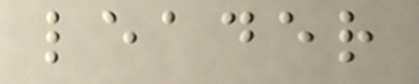leader
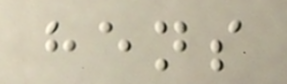hens
